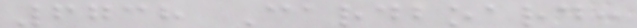6738 Cardboard:
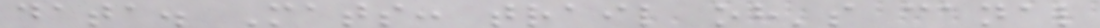data. Mats: trail oh's canal
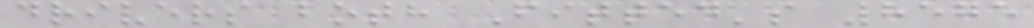drivers both Fitted's 8575
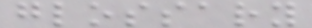glossary
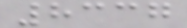8337
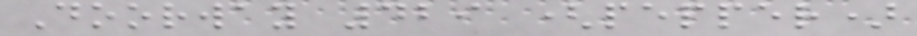Doorway 429 (pepper)
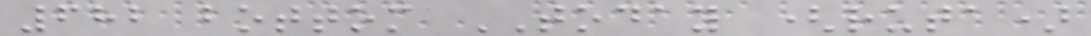682 bottom TODAY (ruta)
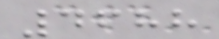4688
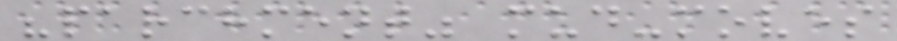"parchment" mud-moves
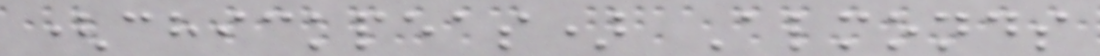(chickpeas) Almonds
